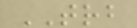TRB
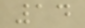14
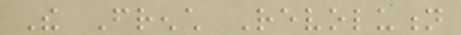The French Revolution
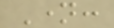Name:
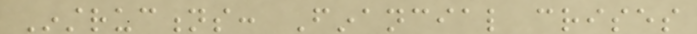Instructions: Financial crises
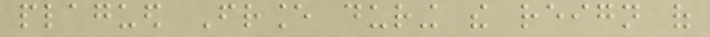plagued France during the reign of
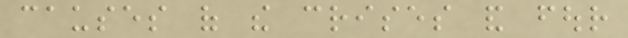causes of the crises and four
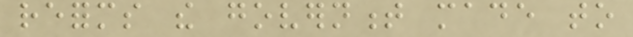reforms the government made to
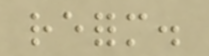reform.
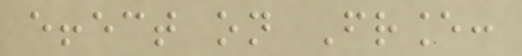effect on France:
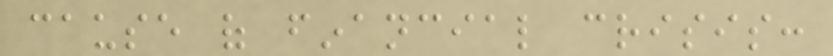cause of financial crisis:
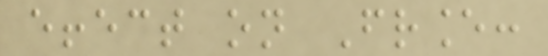effect on France:
